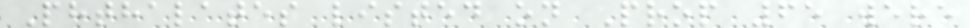Phthalates listed on Prop 65 were
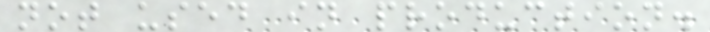not used in production.
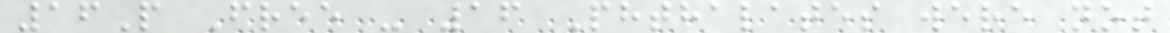16P Free - 16 Phthalates were not
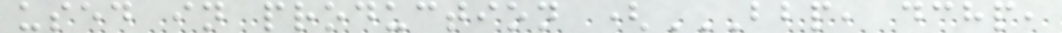used in production (BBP, DCHP,
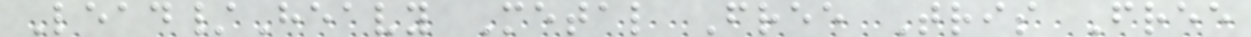Lead/Heavy Metal Free Tris Free
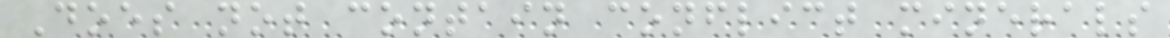Does not contain conflict minerals
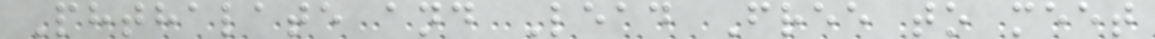Phthalate and Lead Free to meet
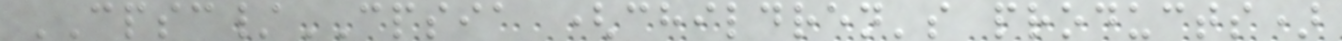CPSC/CPSIA (children's products)
